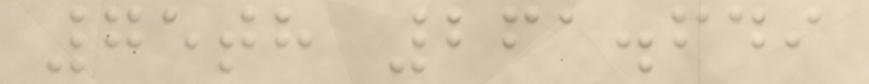75th 261.649
